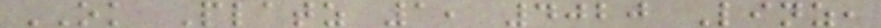OK Platz 1, 4020 Linz,
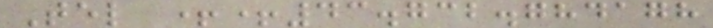Tel ++43.732.784178
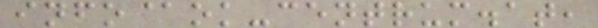info@ok-centrum.at,
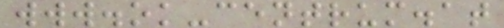www.ok-centrum.at
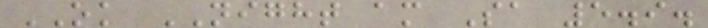OK NIGHT am Sa 5.9.
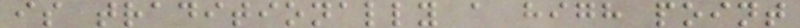is traditionally a high point
